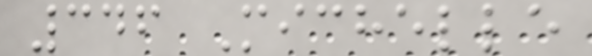346 Michelle
